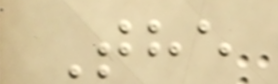The
